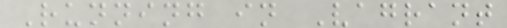Running in Vagrant
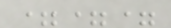===
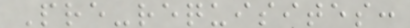Pre-requisites:
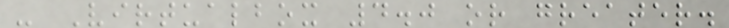- Virtualbox 4.0 or greater.
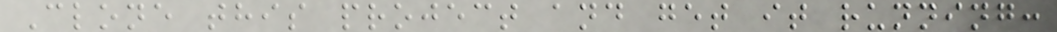Clone this project and get it running:
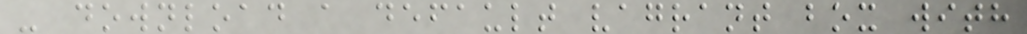- download a default vagrant box with
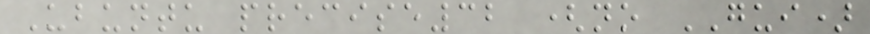Ubuntu precise32 (no GUI)
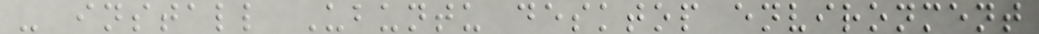- install Ubuntu desktop environment
